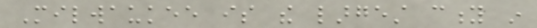Milwaukee is the largest city in
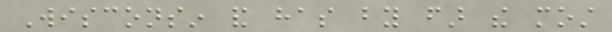Wisconsin and has by far the most
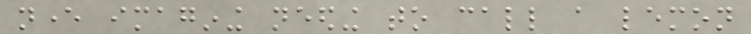never imagining needing to call a lemon
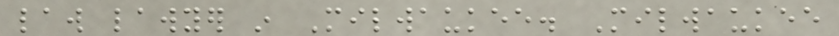law lawyer in Milwaukee. Milwaukee
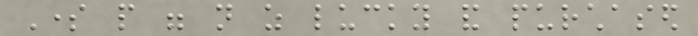Some people were not as lucky and purchased
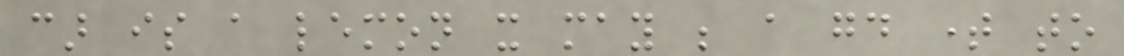car is a lemon it may be a good time to
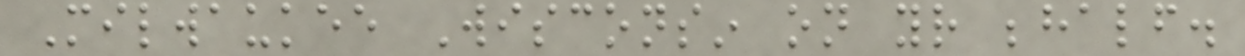Milwaukee Wisconsin on your behalf.
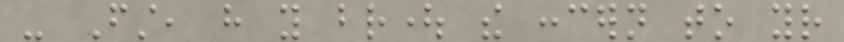- First, have you brought the concern to your
